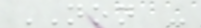NON -
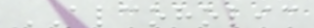ALCOHOLIC
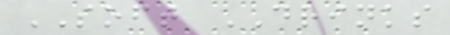SOFT DRINKS
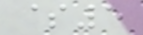$5
